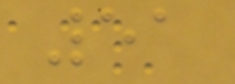51
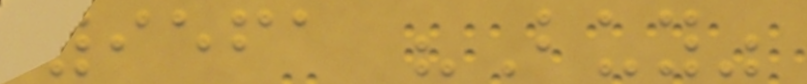9561 "Buy"
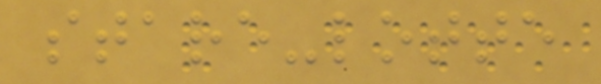stare-lotte
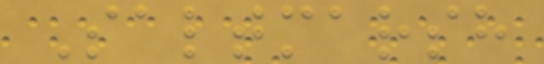Saltmarsh
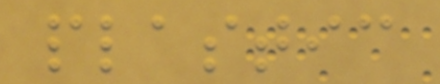plastic
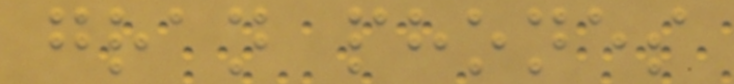gran phones
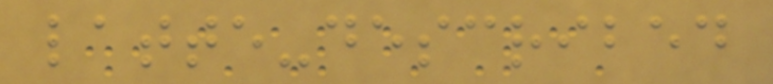latte-described
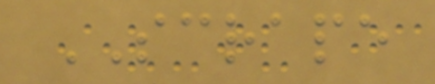SCRAPE
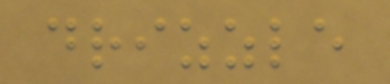drizzle
